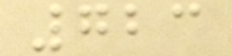723
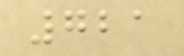721
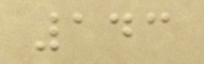143
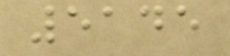5145
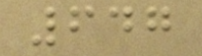647
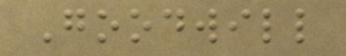Goodwill
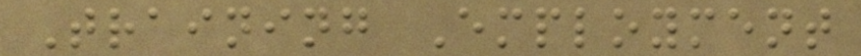Training Employment
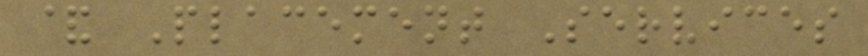& Placement Services
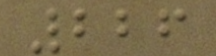226
